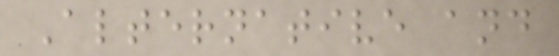Alternative and
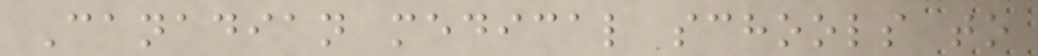Canadian medical schools to
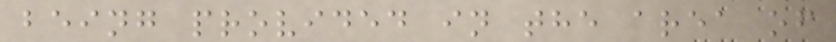being provided in the area of
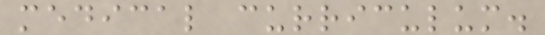medical curriculum.
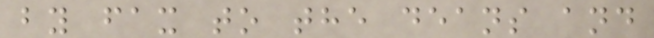by fax to the deans and
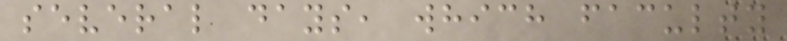several days, which faculty
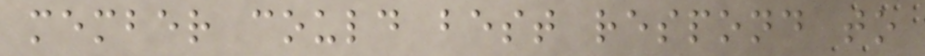member could best respond to
